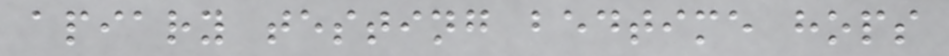apiary testing bedtime hops
